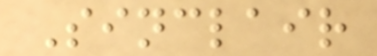Sinclair
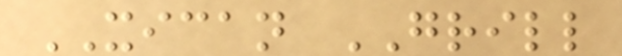XICAN GRILL
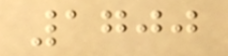1700
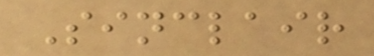Sinclair
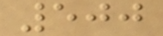500
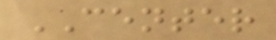CENTER
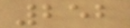252
